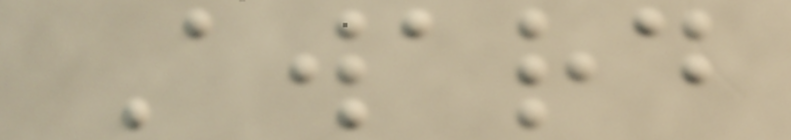Award
